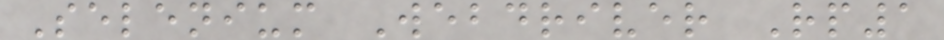Selenium Webdriver Rp1
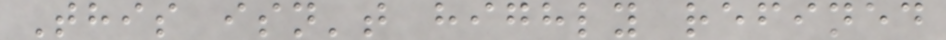This isn't highly refined
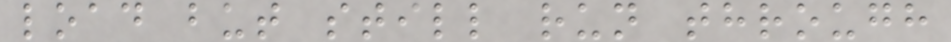load but still run through
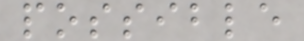possible
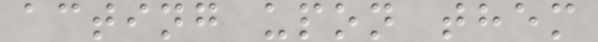acting upon them
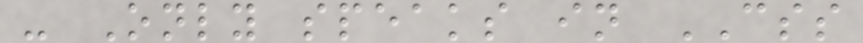- Only speaks in CSS
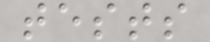tests
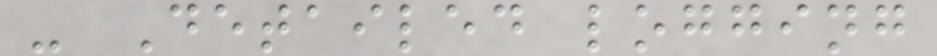- Detailed logging
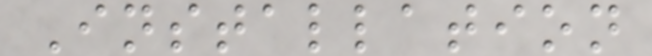Installation
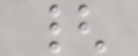{
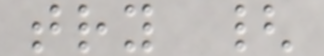try {
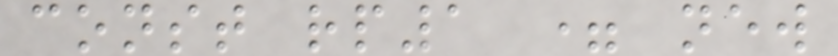const rp1 = new
